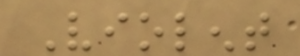Violent
